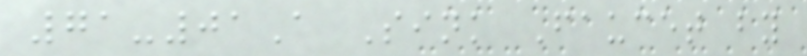71-01A Sink Faucet by
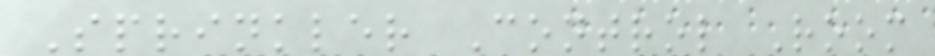Sprinkler Control Room
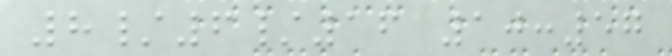8/6/16 10:57
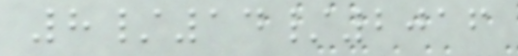8/14/2016
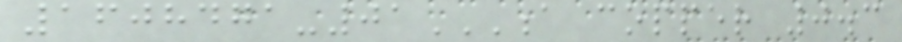1608471-01A COPPER 0.3
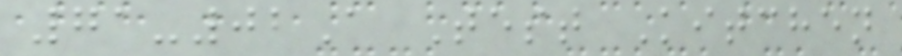71-02A Test Kitchen
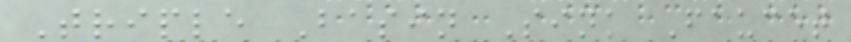Triple Basin Sink Faucet
